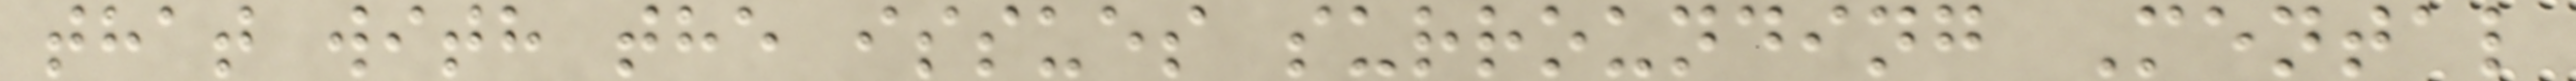that with the issues surrounding Mental
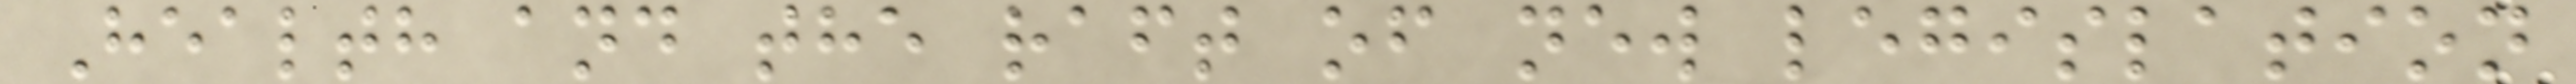Health and the raft of new legislation
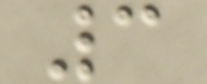3
